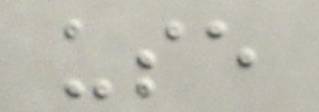use
